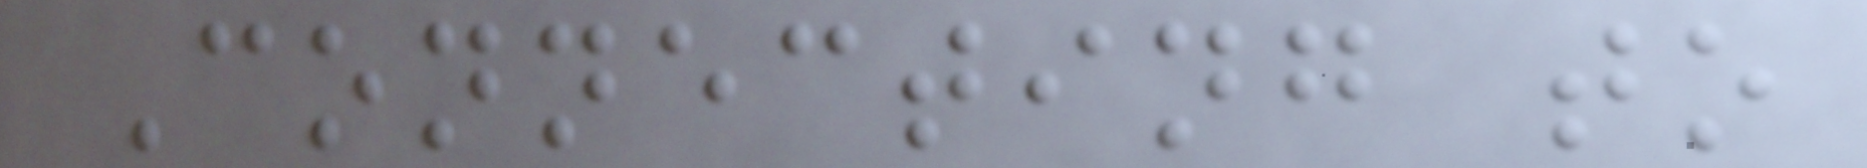Connecting to
